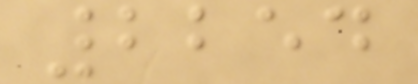2254
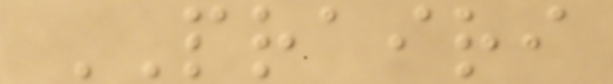PRAIRI
